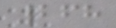268
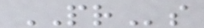PRs
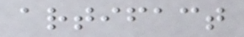artifact
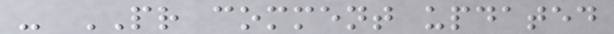- PR comment updated
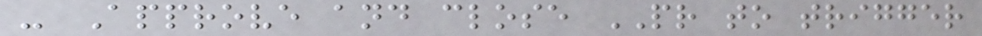- Approve and close PR to trigger
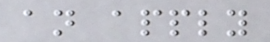an apply
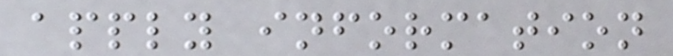apply information
